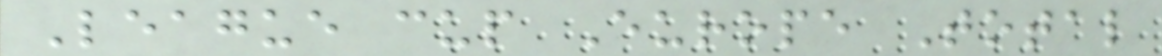League cup Europe Total
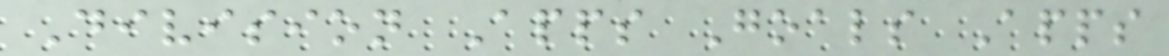Division Apps Goals Apps
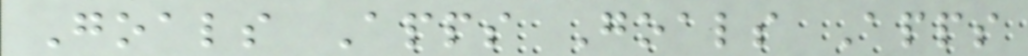Goals Apps Goals Apps
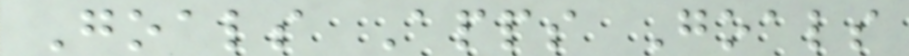Goals Apps Goals
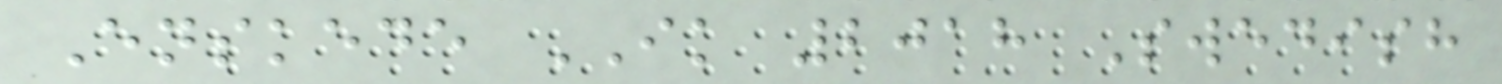Enskede IK 2018 Swedish
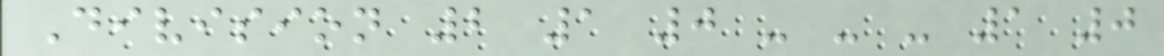Division 2 1 0 - - - 1 0
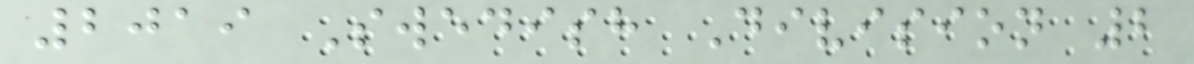2019 Swedish Division 2
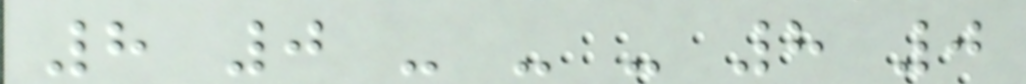8 0 - - - 8 0
